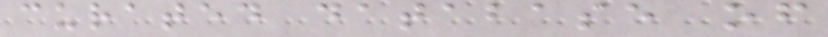curated database of
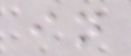in
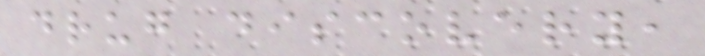drug discovery,
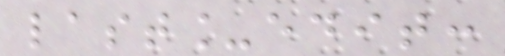last_edit:
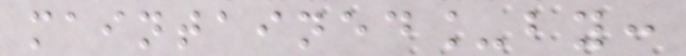maintained_by:
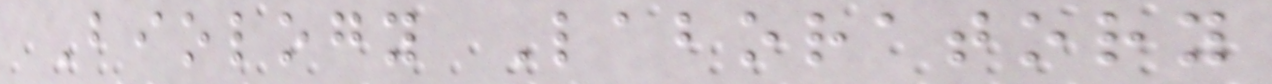Biology Laboratory
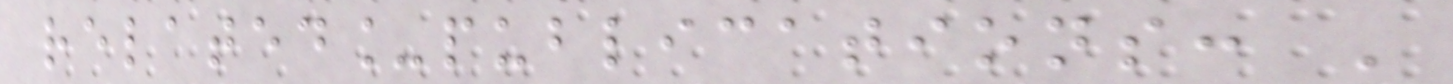related_publications: '
